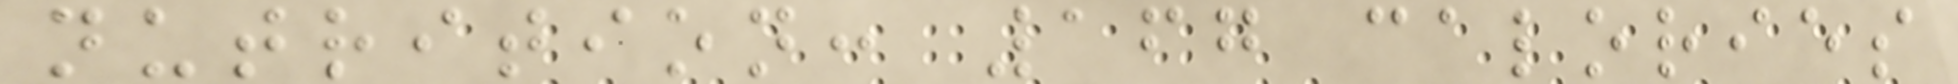nutrition: 167 calories
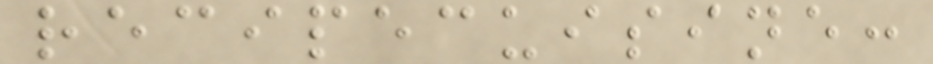recipecuisine:
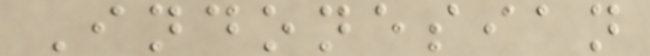Indonesian
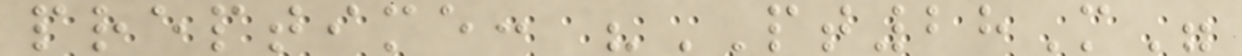preptime: "PT28M"
